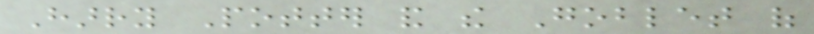Harry Potter and the Goblet of
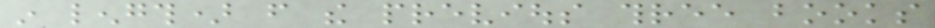in length) from the previous three books
